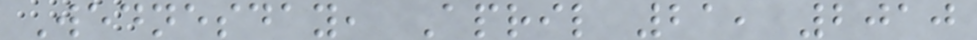Wednesday, April 21, 2010
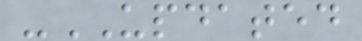-UPDATED
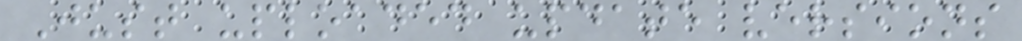Just uploaded update versions
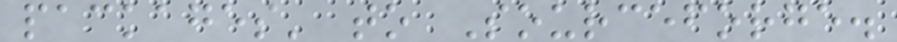packages' to Sourceforge.
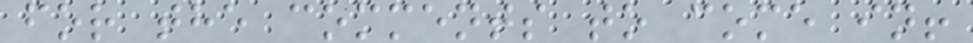for the comments to come in!
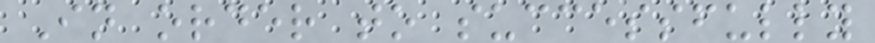In order to successfully
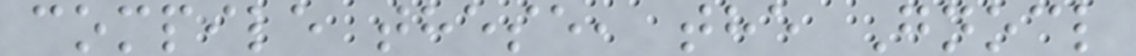compile these, the Gnocl
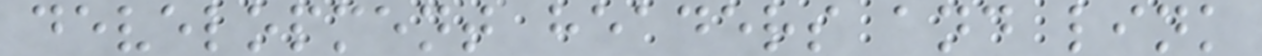development headers and link
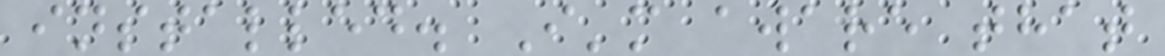installed. I'm aware that
